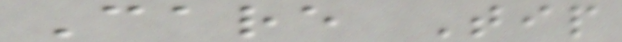Care Tip
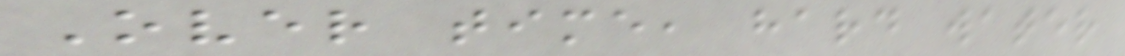Over time, hard water
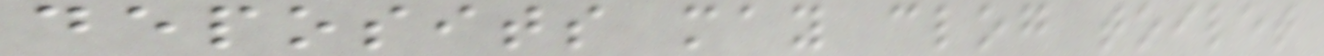deposits may clog toilet
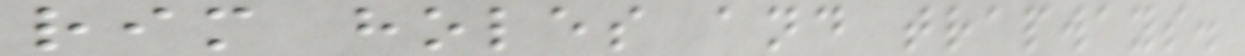rim holes and trapways.
